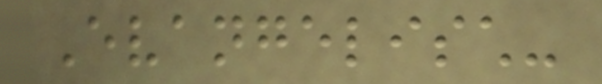Evangelisch-
